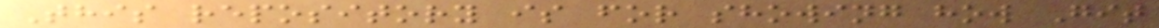This repository is for showing how Git
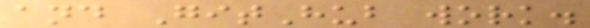and GitHub work.
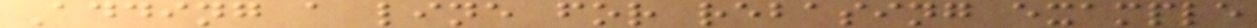Adding a line for rebasing example
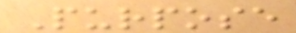Purpose
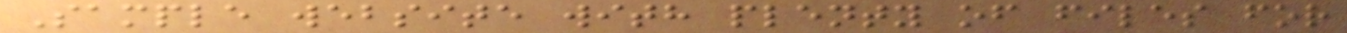Sample website with plenty of files for
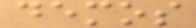demos
